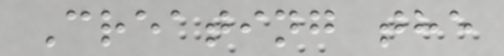Creating the
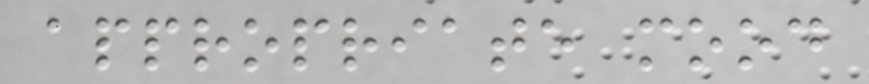appropriate mood
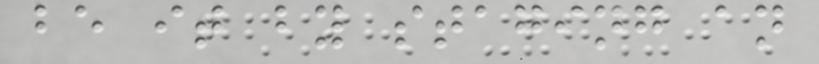be it by staging an
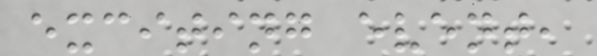exciting event,
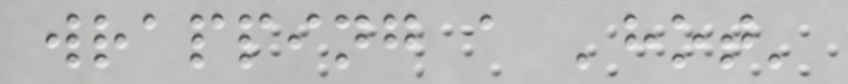wrapping a 'hot'
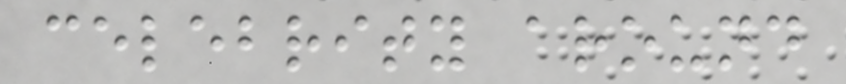celebrity around
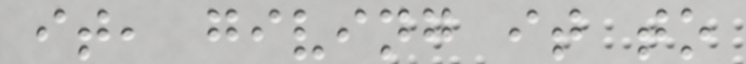it, giving it to
